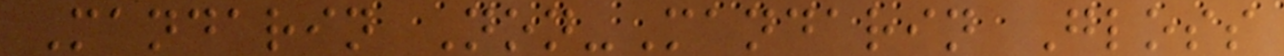Mandarin Non-Mandarin Gloss
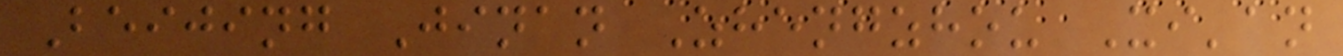Beijing Jinan Zhengzhou Xi'an
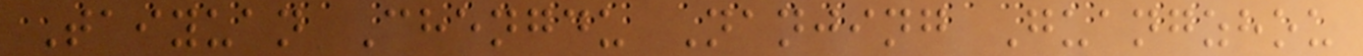Taiyuan Chengdu Nanjing Guangzhou
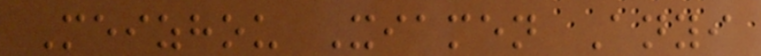Meizhou Xiamen Anyi
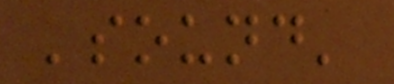'sound'
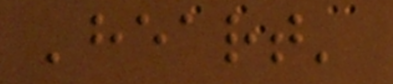'heart'
